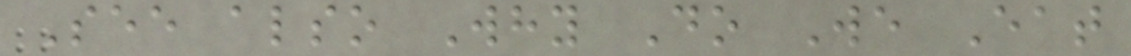See also Why Do We Eat
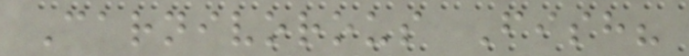Carnivorous Fish?
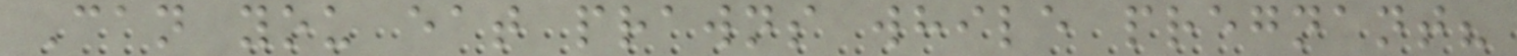Can you eat prawns while pregnant?
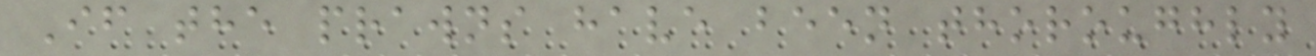If the prawns have been thoroughly
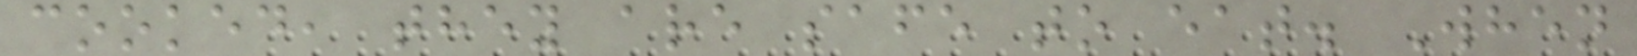cooked, they are safe to eat. When
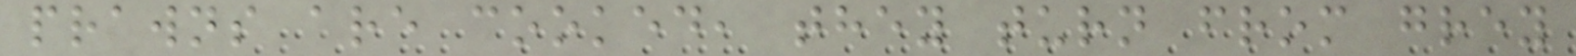prawns are cooked, they turn from grey
